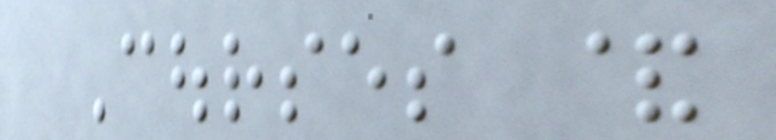Courses &
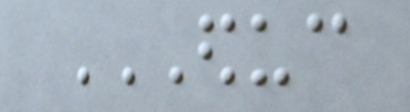EDUC
